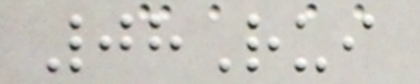08Rui
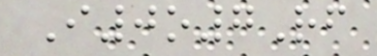I0o7Rf
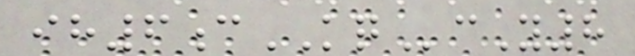ih6cKQcY8
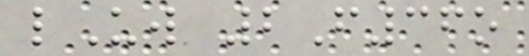lUw 2F36o
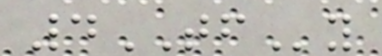4TFy
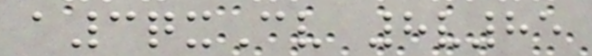a3qxCv 8v85
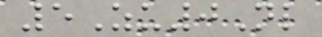5Zu0Nl
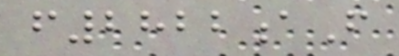f2822aF
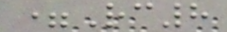=Rc8
